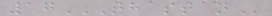17TH ST N
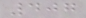407
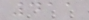411
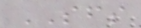SFS
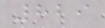829
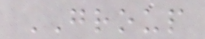GROUP
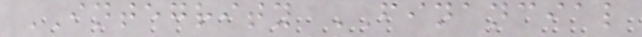INTEGRITY FINANCIAL
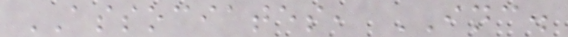ASSOCIATES, INC.
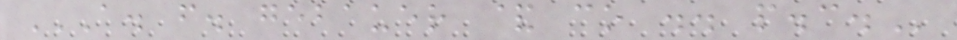A. F. GEBAUER & CO .. P.C.
